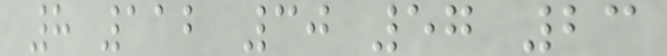8 112 30 57 23
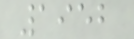1952
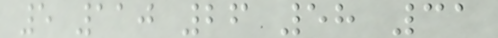5 110 26 58 31
